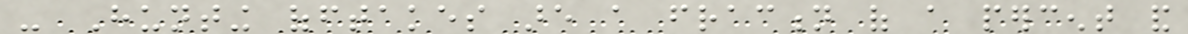- Hunting offtakes are a fraction of a percent and
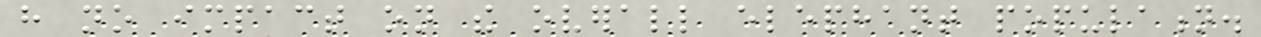have no impact on the overall elephant population.
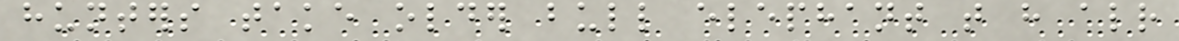hunters take older bull elephant that have already
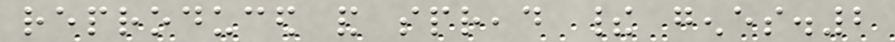reproduced and spread their genes.2
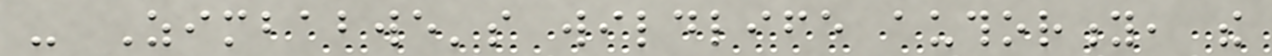- Zimbabwe's wildlife authority, the
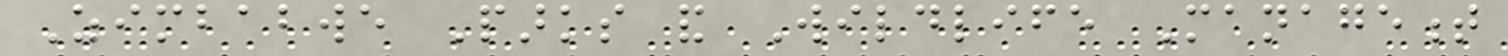Zimbabwe Parks and Wildlife Management
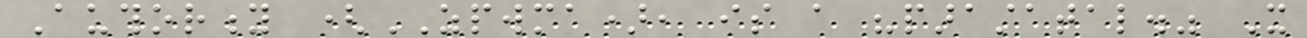Authority (ZPWMA), is a "parastatal." It
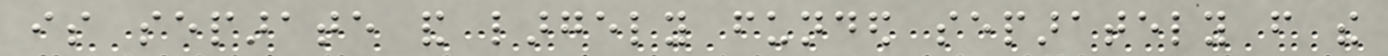is separate and largely funded separately from the
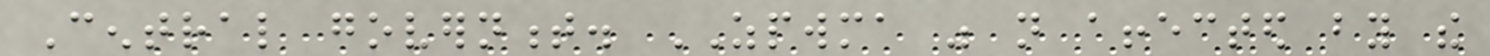Central government. ZPWMA was not affected by the
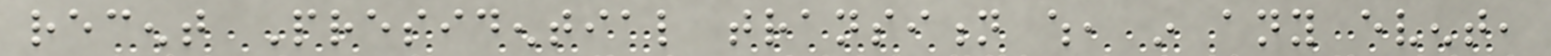recent Presidential transition which, in any event,
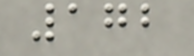172
